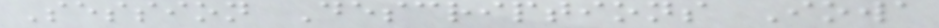Session Descriptions Iowa
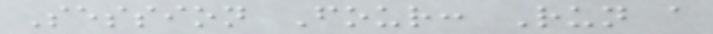Session Four: Run a
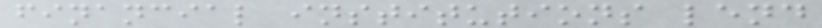financial institutions lend
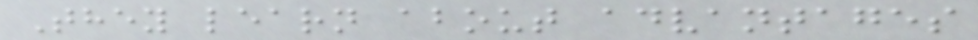They learn about advantages
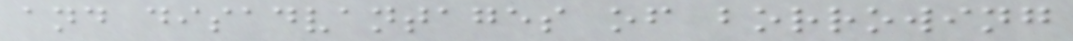and disadvantages of borrowing
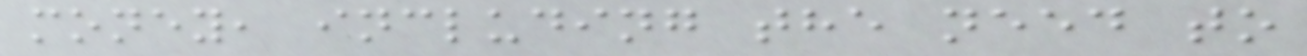money, including the need to
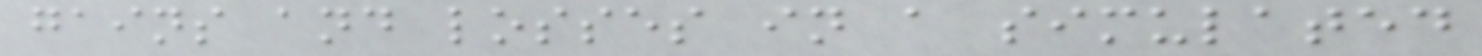gains and losses in a simulated
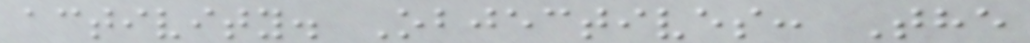activity. Objectives: The
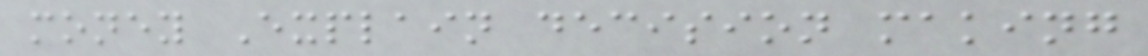money Explain decision making
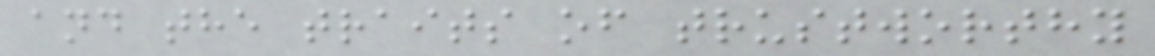and the traits of trustworthy
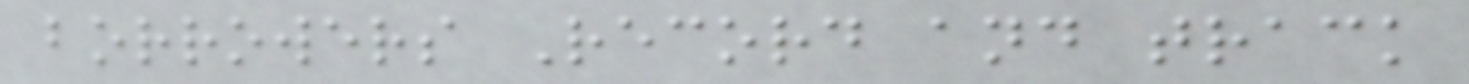borrowers Record and track
